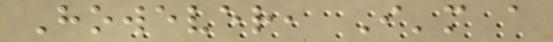However, I'm a
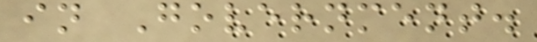in Government.
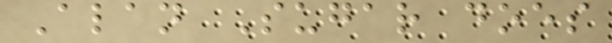Alan Sugar does
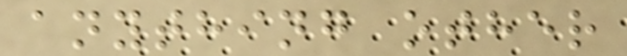anything other
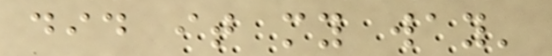did it my way'
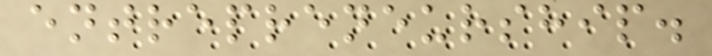entrepreneurship.
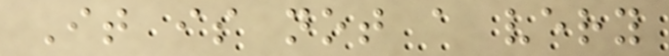It is not a very
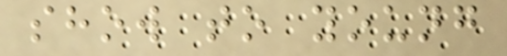show to young
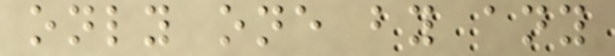only one by any
